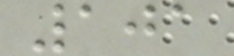101
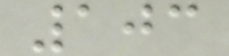103
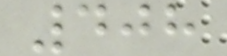408
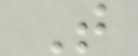T
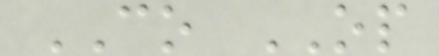CO OP
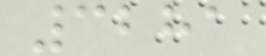3281
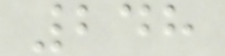248
